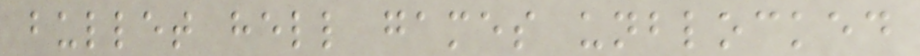bullet hell games unblocked
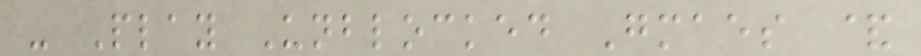- Play Unblocked Gmaes &
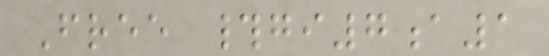Free #gi7a1
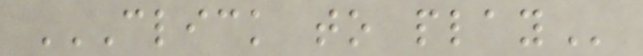CLICK TO PLAY
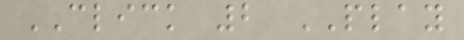CLICK 2 PLAY
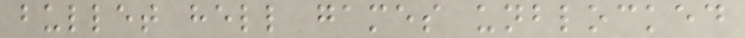bullet hell games unblocked
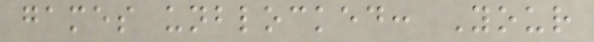games unblocked: Your
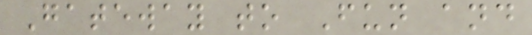Gateway to Fun and
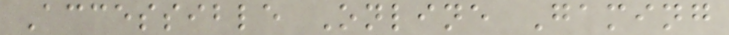Accessible Online Gaming
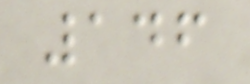146
